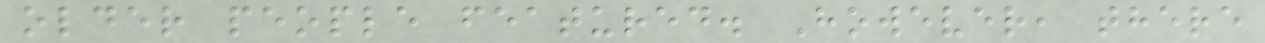older people featured. However, there
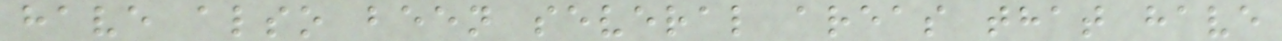have also been several areas that have
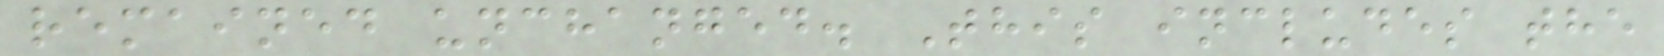remained unchanged. This includes the
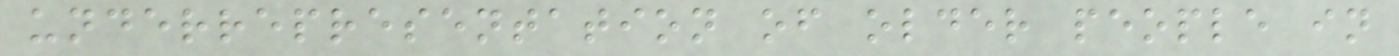underrepresentation of older people in
